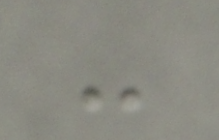-
